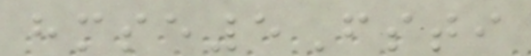hmse5Fsti
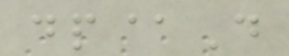dp@D
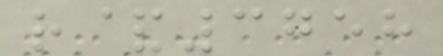r&3758
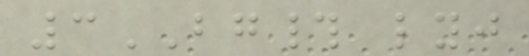3BG# lyj
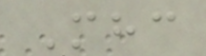Mhc
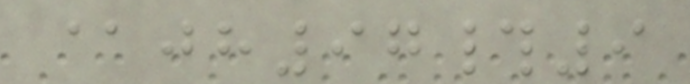@jh97#9
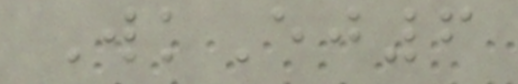WkEj6
